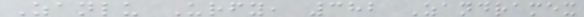Zanlu Urfy, 382 Zandramex
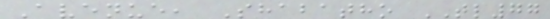Avenue, Shabatho TL77
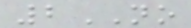2NO
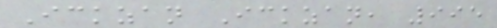Ickzan Ickzan, 995
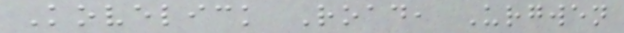Kovelick Road, Urgwen
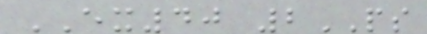EX40 2PS
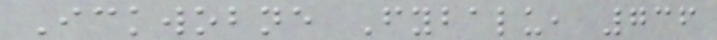Ickwobne Fybalu, 736
